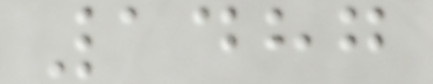1487
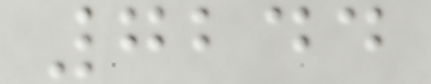7244
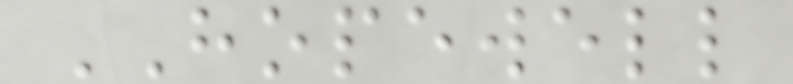HOPEWELL
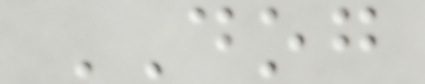DOG
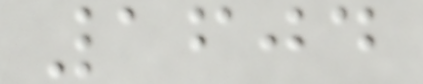1604
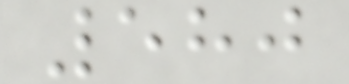580
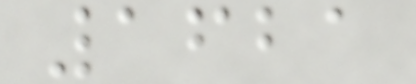1621
